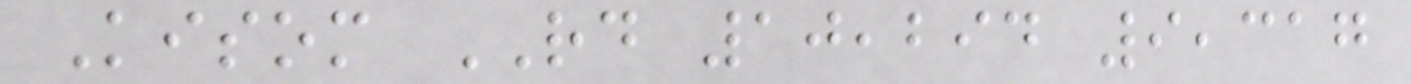Kisom RD 10,294 9,317
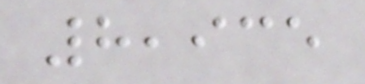8,935
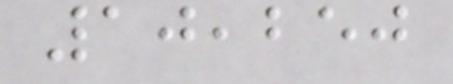10,250
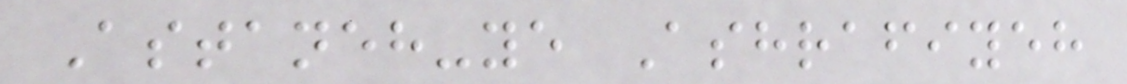Astaneh-ye Ashrafiyeh
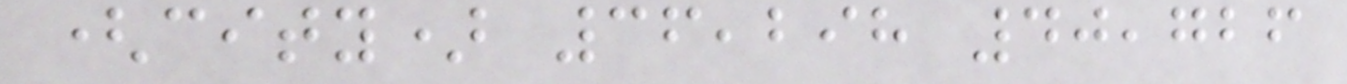(city) 36,298 40,726
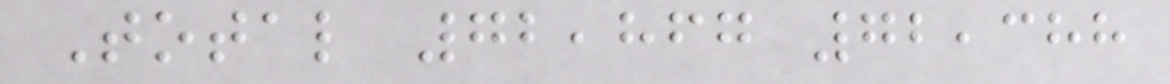Total 72,867 72,388
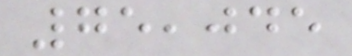75,045
